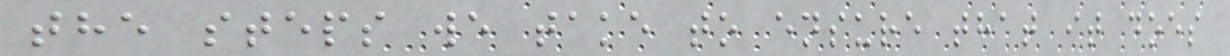the steps we take to ensure that it does
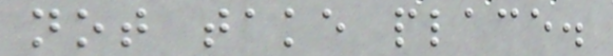not take place.
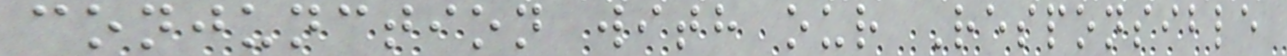conjunction with our Responsible
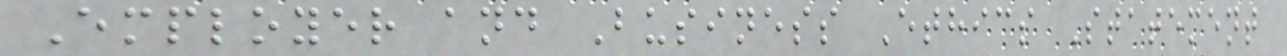Employer and Business Ethics Statement
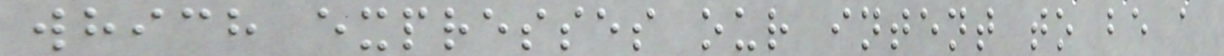which expresses our intent to be a
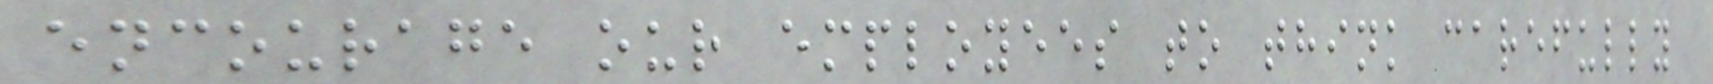encourage our employees to think carefully
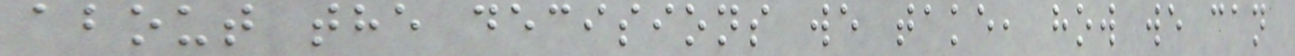about the decisions we take, how we can
